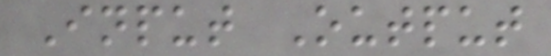Input Output
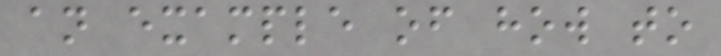an example of how to
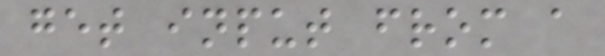get input from a
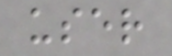user
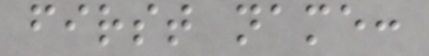first name:
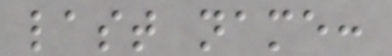last name:
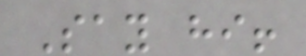Say hi!
